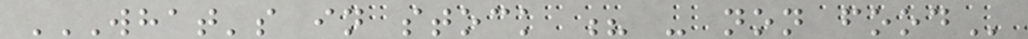WHAT'S IN STOCK ? - NON FOOD
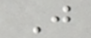J
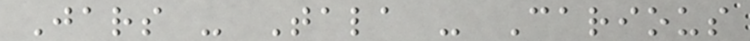Jars - Tala - Carious
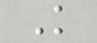K
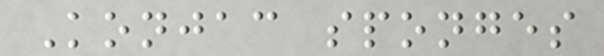Konjac sponges
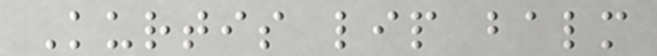Kurtis lip balm
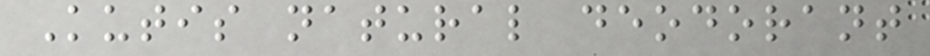Kutis natural deodorant
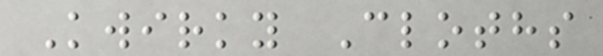Kwirky Cloths
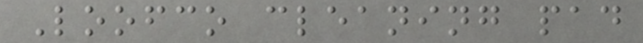Loofco cleaning pad
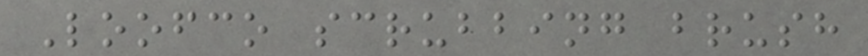Loofco scrubbing brush
